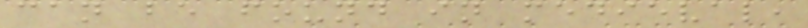can be found in medieval,
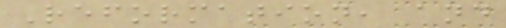Reformation, and
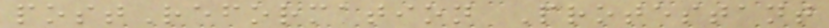postReformation Protestant
